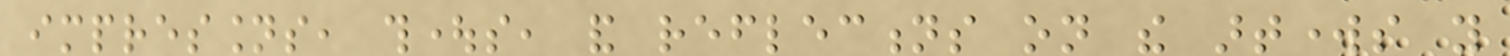impressions, thoughts, and reflections on the artworks you
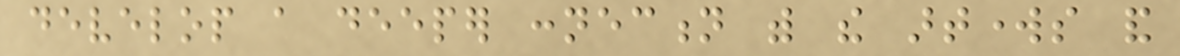develop a deeper connection with the artworks and
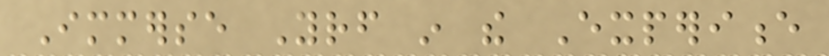Immerse Yourself in the Experience
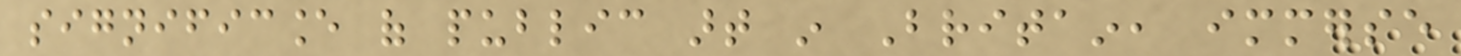significance of public art in Britain, immerse
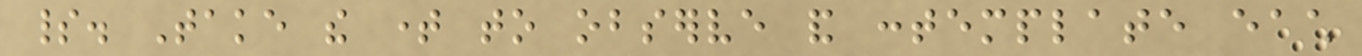spirit. Take the time to observe and contemplate each
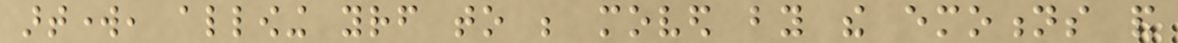artwork, allowing yourself to be moved by the emotions and
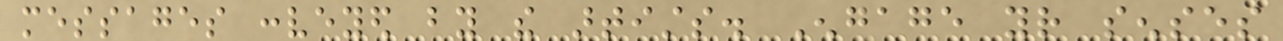messages conveyed by the artists. Engage your senses
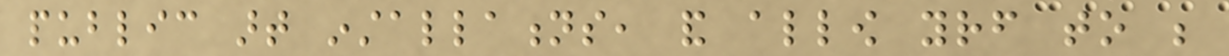public art installations, and allow yourself to be
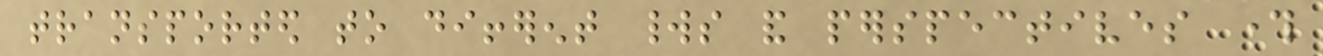transported to different worlds and perspectives through
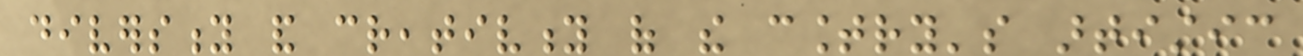diversity and creativity of the country's artistic
